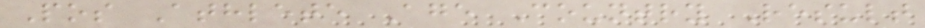Pos Athlete Age Country Result
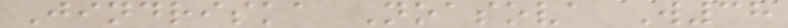Jindriska Noasova W38
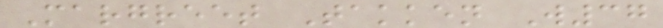Margreet Takken W37
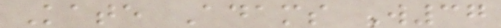Kate Adams W37
